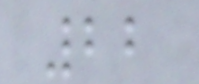22
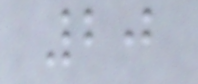20
